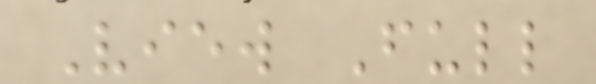View Full
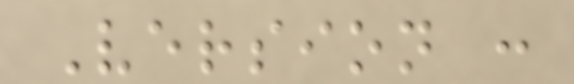Version :
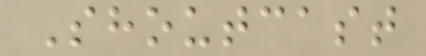Shoutcast
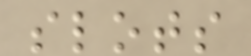slots
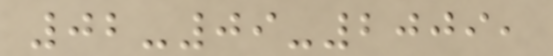02-09-2009,
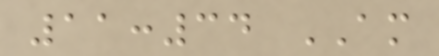11:34 AM
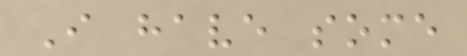I have some
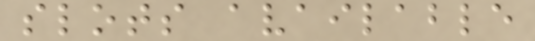slots available
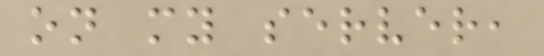on my server,
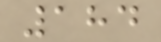184
